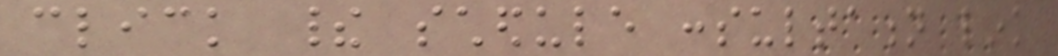click their schedule consultation link
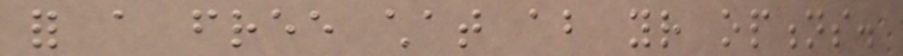for a free chat about your options.
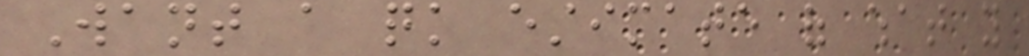Want a quick estimate of what you
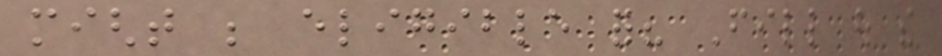might be eligible for? Fill out the
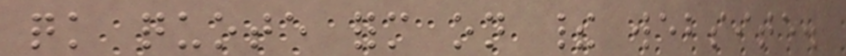quick quote form on their website.
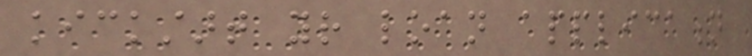kickstart your loan application
